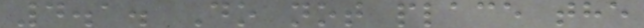4.1. Do not place the
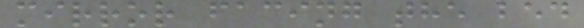mirror facing the bed
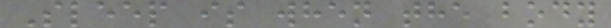Sleep is when the body
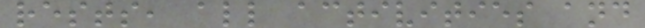rests, all activities and
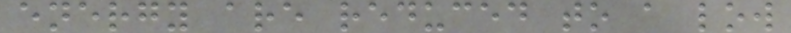energy are reduced to a low
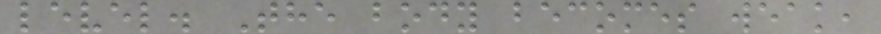level. The body becomes weak,
